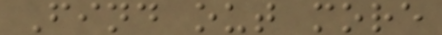Find out more
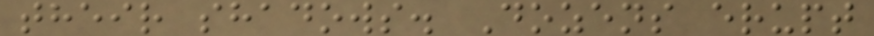their shadows. Dozens erupt
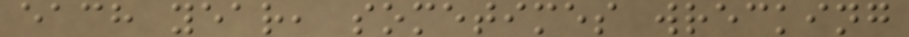each year, sometimes wrecking
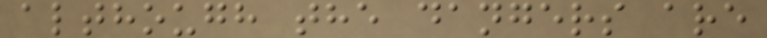although the dangers are
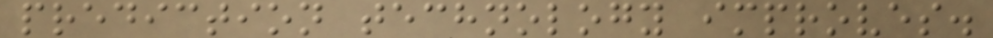prediction technology improves.
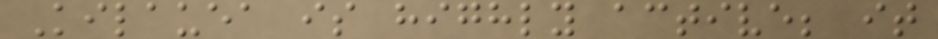Kilauea is highly active; it
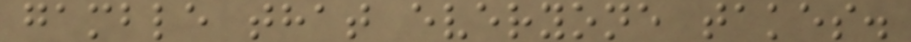gamble that everyone takes.
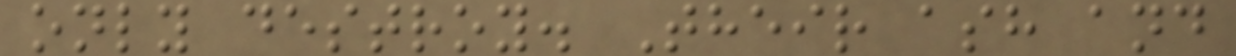only destroy. Their ash and
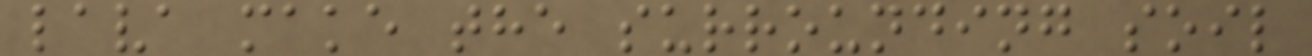lava make the surrounding soil
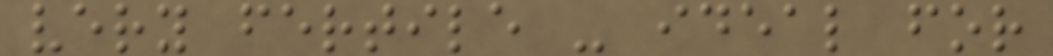very fertile - ideal for
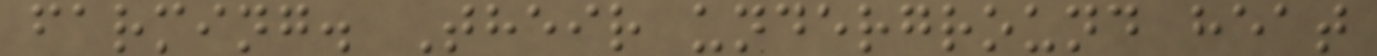farming. Their underground heat
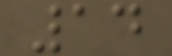14
